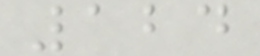124
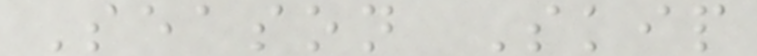Season Skip
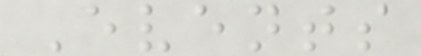Events
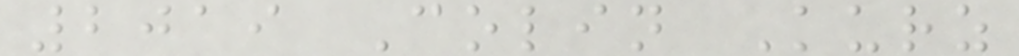2019 Colin Kurz
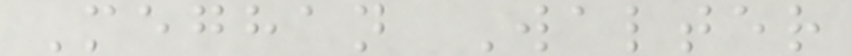Meghan Walter
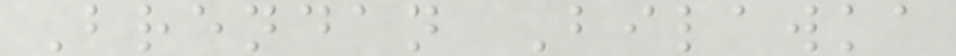Brendan Bilawka
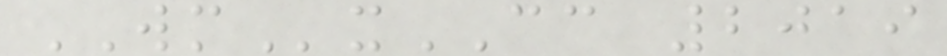WMxCC 2019
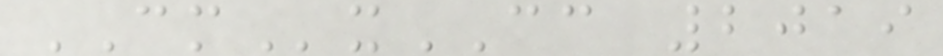CMxCC 2019
